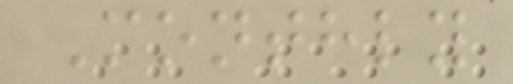Monthly
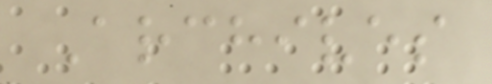Archives
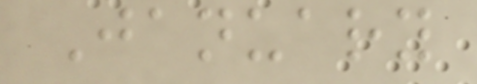January
